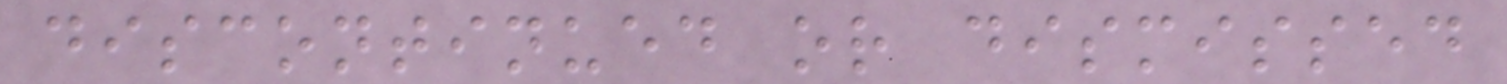discontinued or dismissed
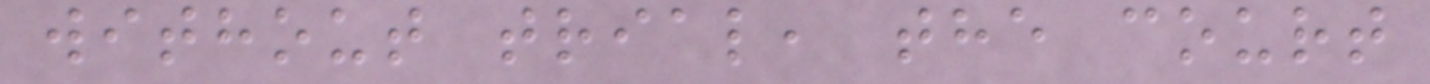without trial, the court
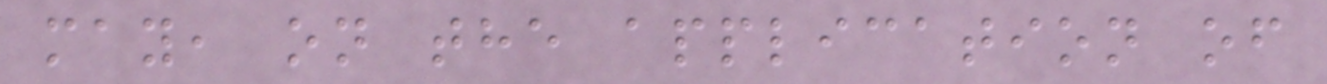may, on the application of
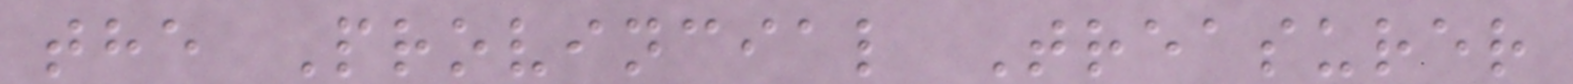the Provincial Treasurer
